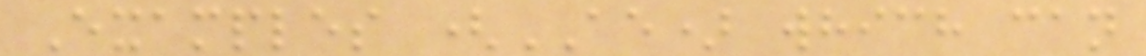Examples (AE) which can
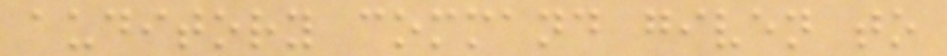auditory command given to
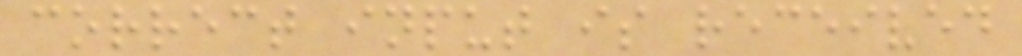correct input is received
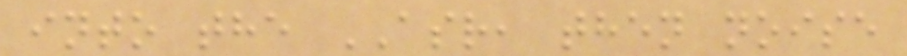into the ASR, then noise
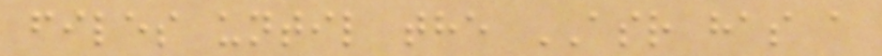files until the ASR has a
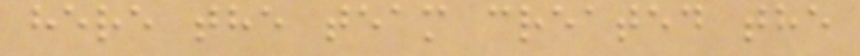here the team created the
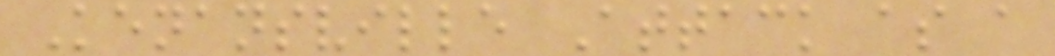Kenansville Attack as a
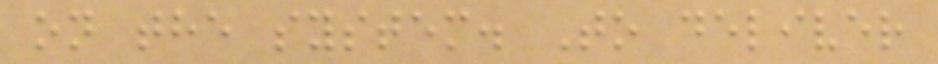on the system. To deliver
